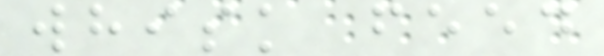whisk feed
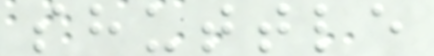shuttle
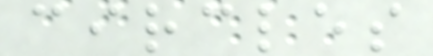circles
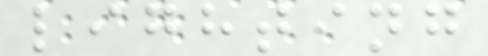lighting
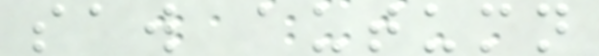saw autumn
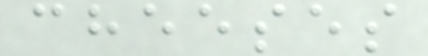cheeses
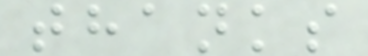thanks
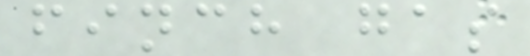finch gas
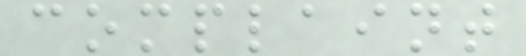complaint
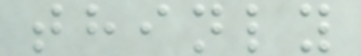thinly
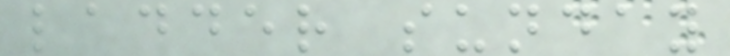ladder sunday
